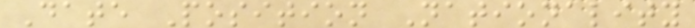Date Position Nationality
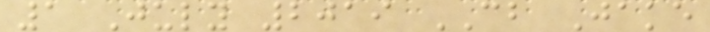1 July 2019 CB Jake
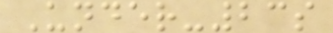Under-23s
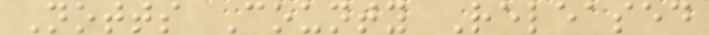Notts County Released
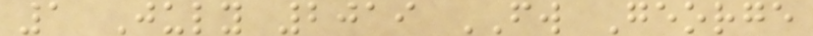1 July 2019 FW George
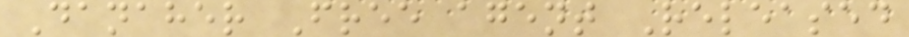Danaher Free agent Released
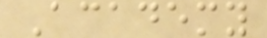Academy
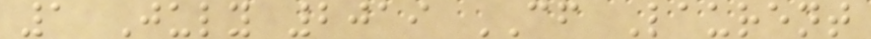1 July 2019 CF Laurent
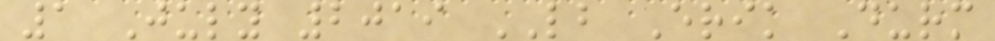1 July 2019 LB Erik Durm
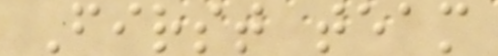First team
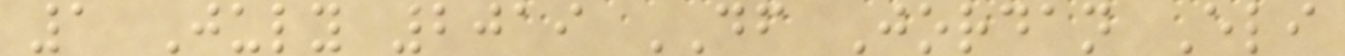1 July 2019 DF Jordan Eli
